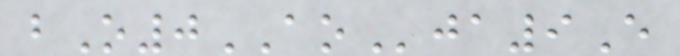bO0AOja9E
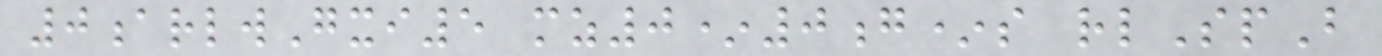0arlwGxi5 mz0*0g*s rlSpB
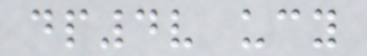dp4v ucy
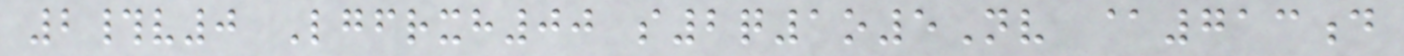2#v0 Lgfrxh00 s2q1o5Nv @713d
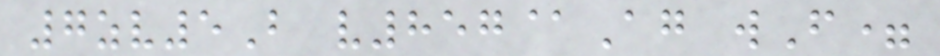7zv5B v857@Ag wF=
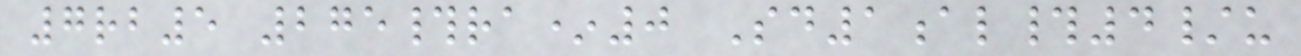7rb5 275#ra*0 Sd1al#4/u
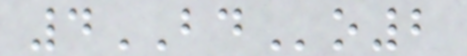4BDo2
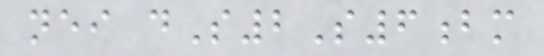nei dS2S6bm
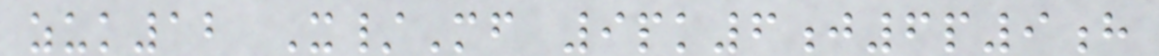zuk12 X/Mf 9pk6j6p9h
